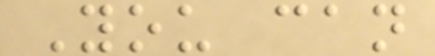You can
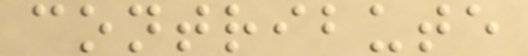contribute
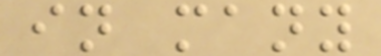in many
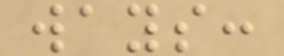ways:
